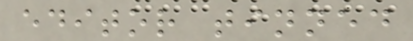editor tinned
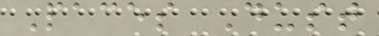Paces Dust
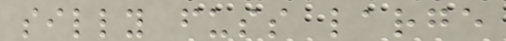silly fuss large
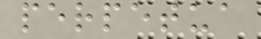perpetua
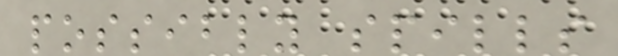possibly spills
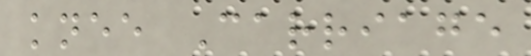knee Carriage
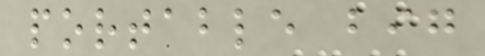portable big
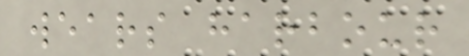wears harbour
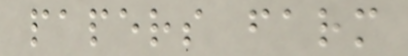papers farm
